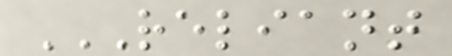RELIANT
